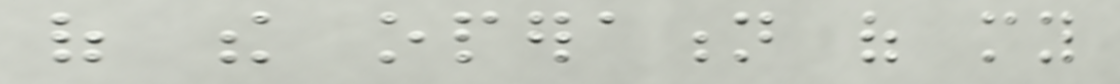of the operation of my
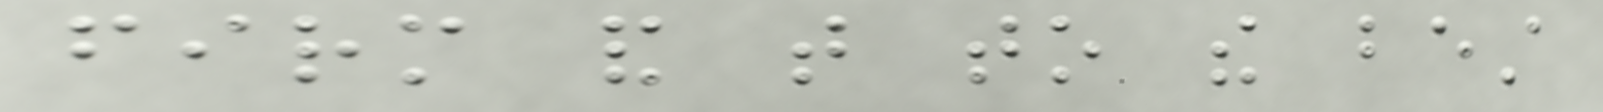firm and that to the best
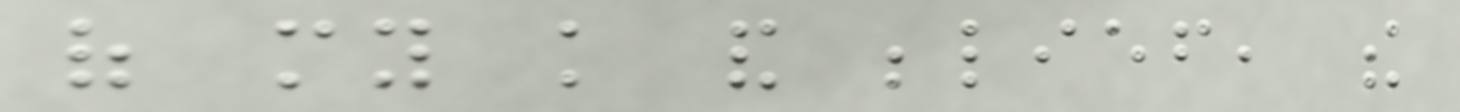of my knowledge and belief, the
